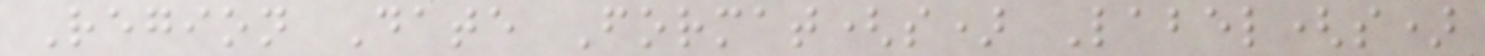Region Date Format(s) Label(s)
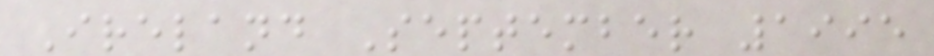Ireland September 1995
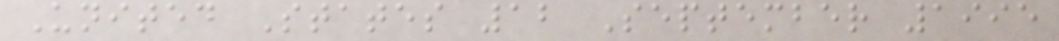United States 12 September 1995
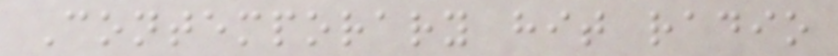Contemporary hit radio
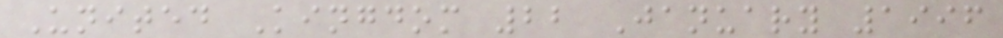United Kingdom 22 January 1996
